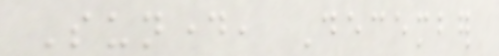Sunday, December
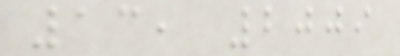13, 2009
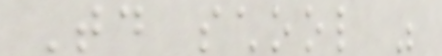Today school was
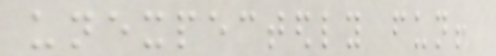unexpectedly fun!
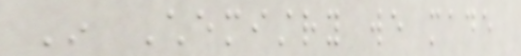In Chemistry we made
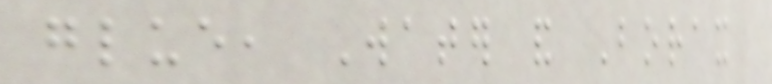glue, Water and Borax
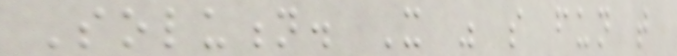Solution. It was so fun that
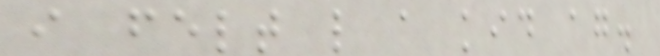i felt like a kid again.
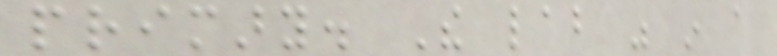primary. The lab was in a
